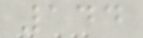144
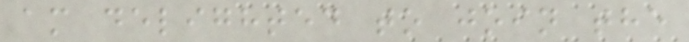am delighted to join the
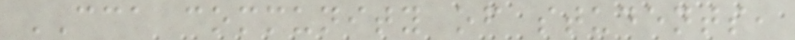CCA community of students,
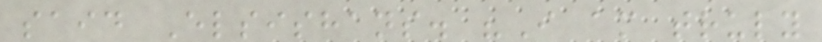said Elsishans. "I am truly
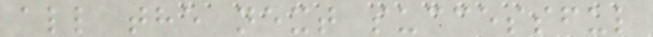all the next successful
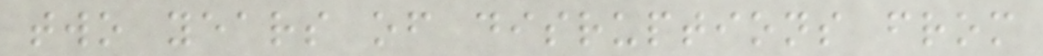two years of disruptions from
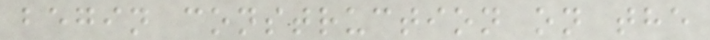begin construction on the
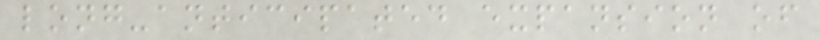long-anticipated expansion of
